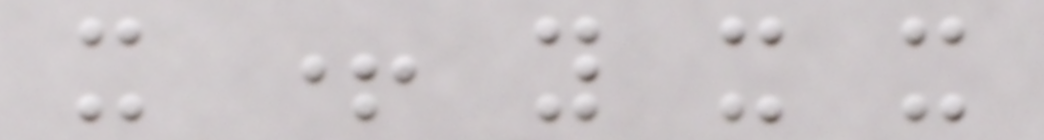x + y x x
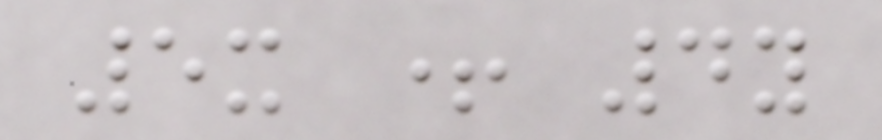5x + 4y
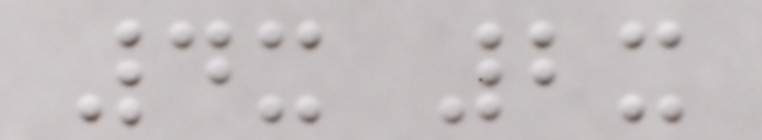4x 2x
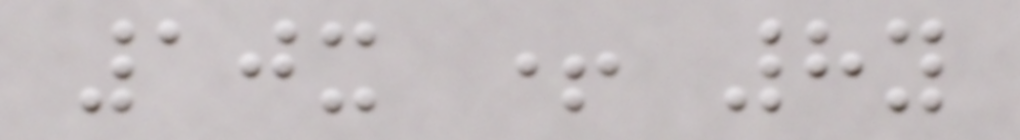10x + 8y
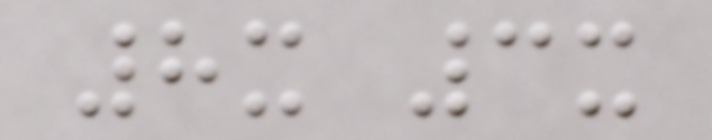8x 3x
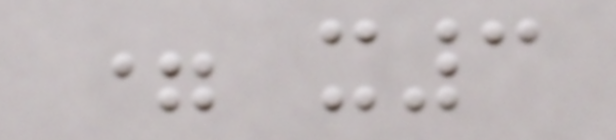= x3
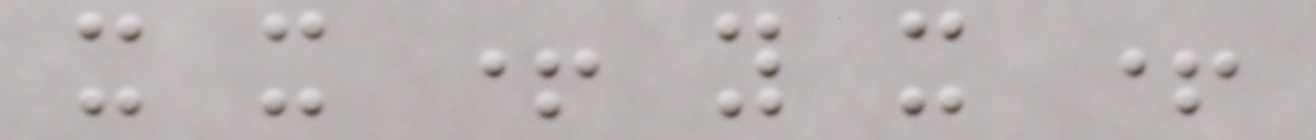x x + y x +
